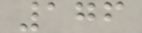176
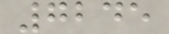7245
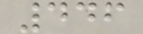446
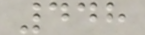448
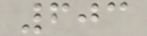603
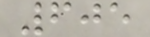605
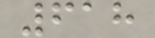618
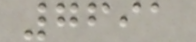7691
